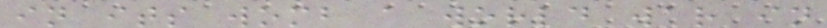in its womb a world war in
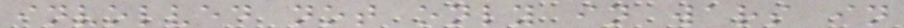involved not only in wars in
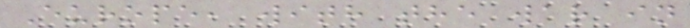Europe, with the war in
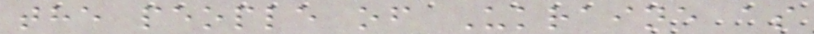the people of Ukraine as
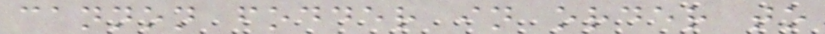cannon fodder in order to
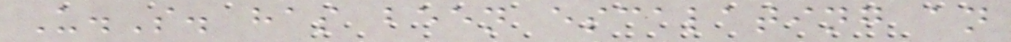U.S. has been escalating an
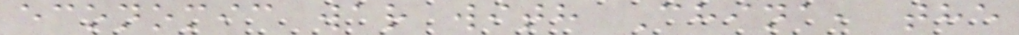economic war with China, the
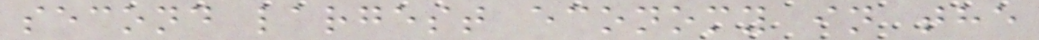second largest economy in the
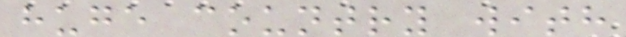huge country with
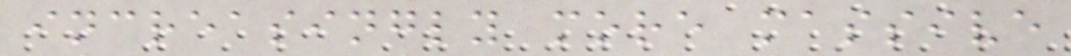increasingly more massive
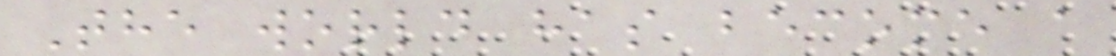The world has become a
